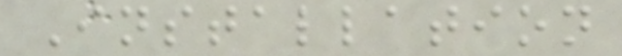Installation
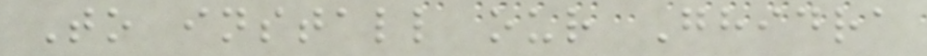To install our Ghidra
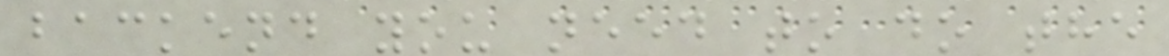backend you need to do the
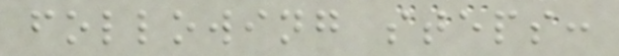following steps:
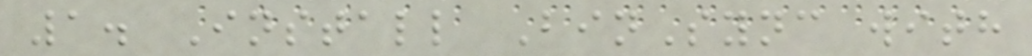1. Install BinSync with
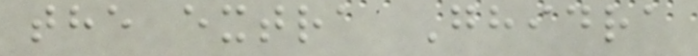the extra Ghidra
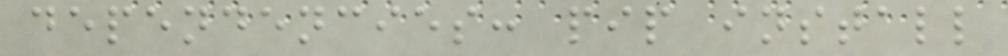dependencies: pip install
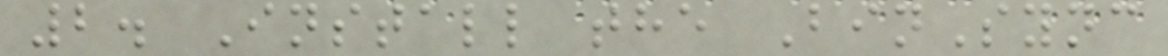2. Install the BinSync
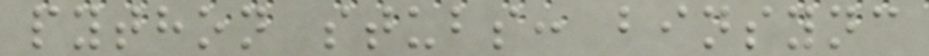python stubs: binsync
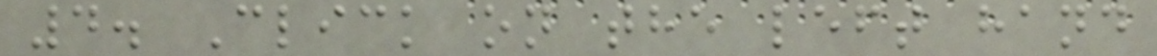4. Click on the left hand
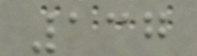137
